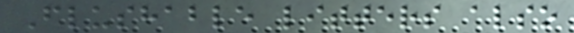Flushable litters also
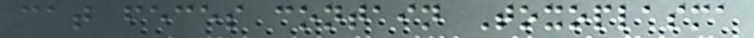cat feces contain Toxoplasma
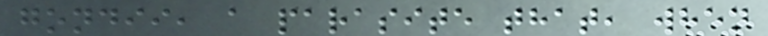gondii, a parasite that, when
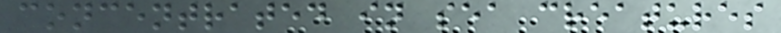concentrated in sea creatures
